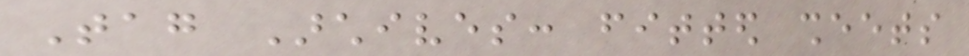Tag Archives: fitted sheets
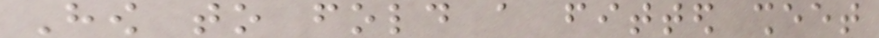How to fold a fitted sheet
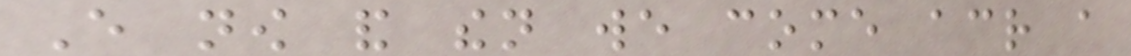Every now and then we come across a
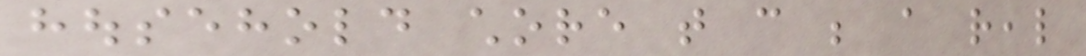household chore that can be a real
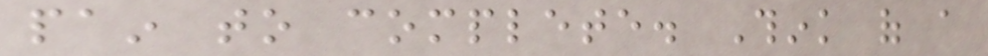pain to complete. Think of a
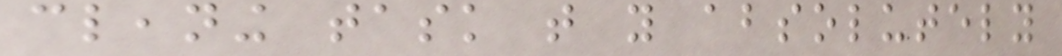cleaning task that you absolutely
